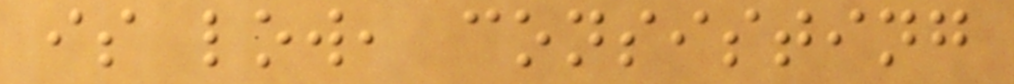is low, consisting
